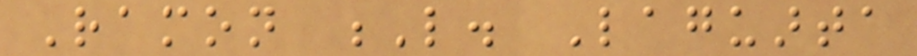Ramon L. Laguarta
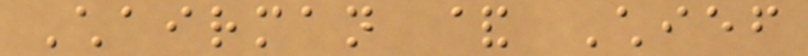Chairman & Chief
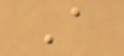A
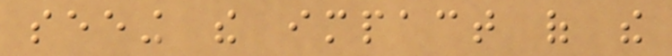seeing the impact of the
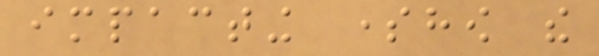impacting somehow the
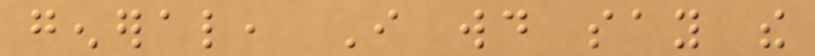general, I would say the
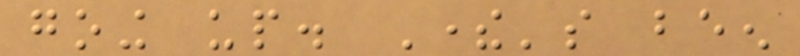going up. There's been
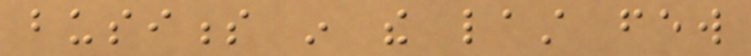business in the last few
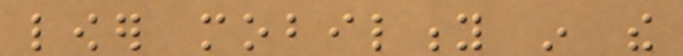lower mobility in the
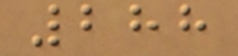288
